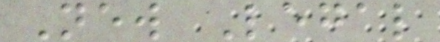New Legal
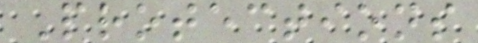Protections
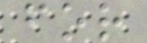for
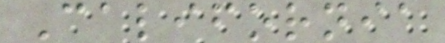California
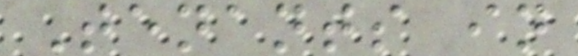Tenants in
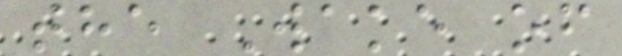the Wake of
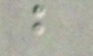b
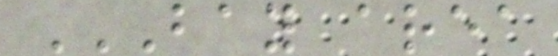BAY AREA
